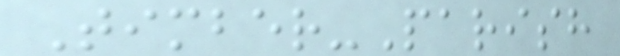Timber-Parish
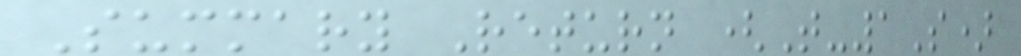Summary Return (T-1S)
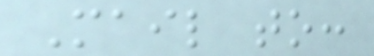Mail to:
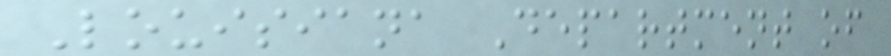Louisiana Department of
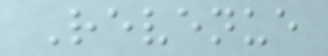Revenue
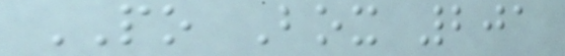PO Box 201
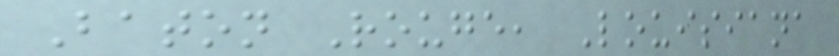Baton Rouge, Louisiana
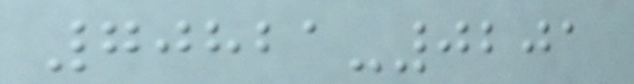70821-0201
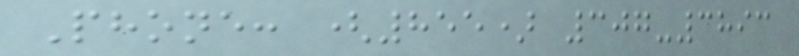Phone: (855) 307-3893
